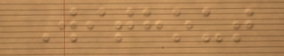Without
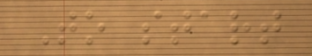To start
